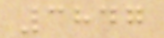3847
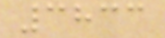3833
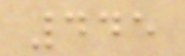445
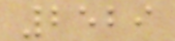2529
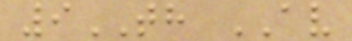9TH AV
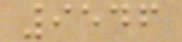9546
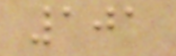101
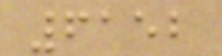6152
